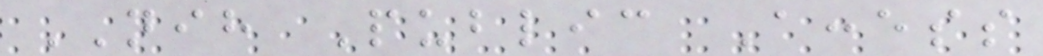NIH Public Access
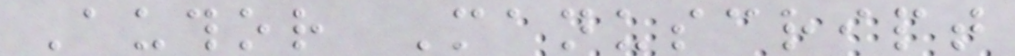Author Manuscript
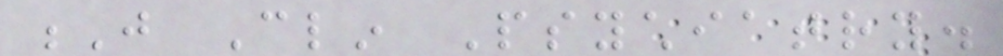J Clin Psychiatry.
